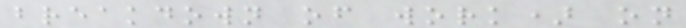breakdown of work) on
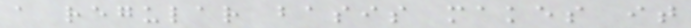a regular basis makes it
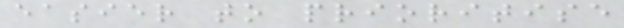easier to prioritise
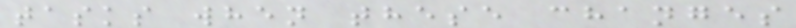tasks when these changes
